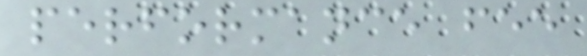performance fee
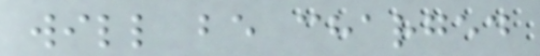will be charged
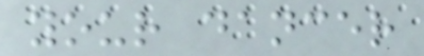your dancer
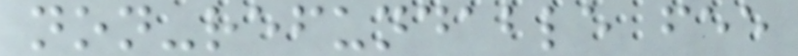non-refundable fee
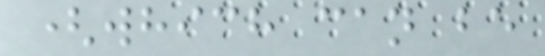(which can be
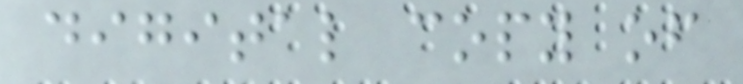digital copy of
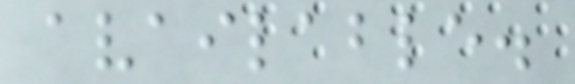available.
